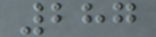287
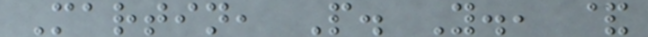Martin, P. Y., &
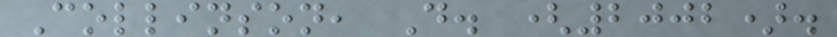Collinson, D. (2002).
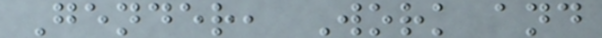Gender, Work and
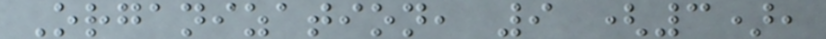Organization, 9 (3),
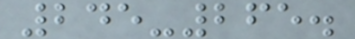245-265.
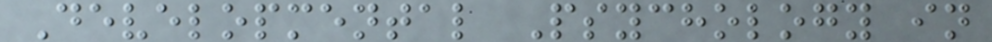Developmental Psychology in
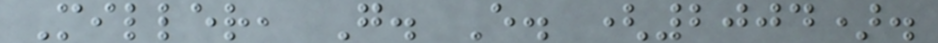Miller, G. E. (2004).
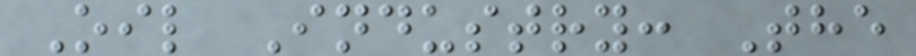Oil Industry: The
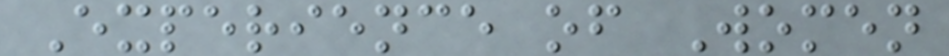Experience of Women
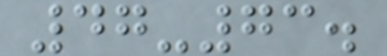47-73.
